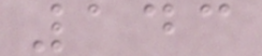143
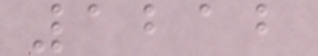1212
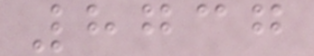8737
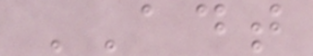ADT
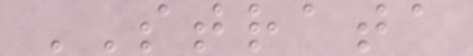STRATA
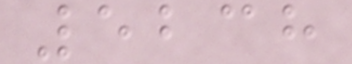5238
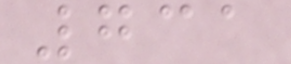731
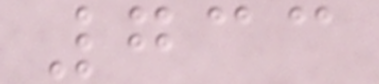733
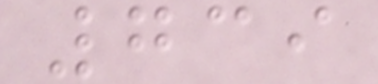739
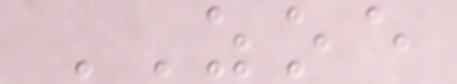ZOE
